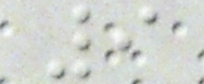9
